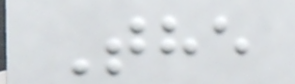The
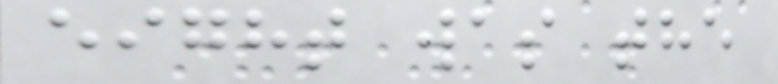eight was the
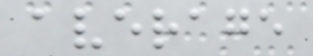average
